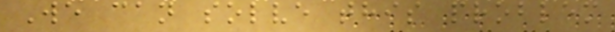We can solve this problem
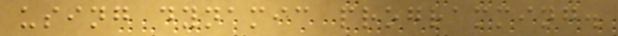using dynamic programming.
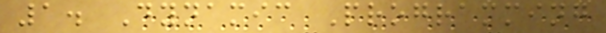1. Dynamic Programming
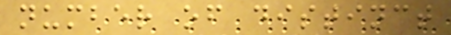number of distinct
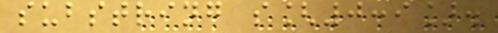substring s[0:i].
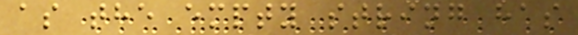as the empty string has
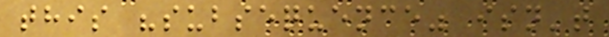this "subsequence" isn't
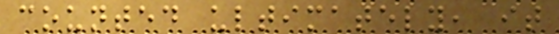counted ultimately, it
